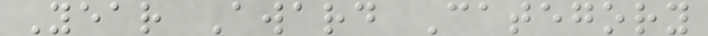Year Award Category
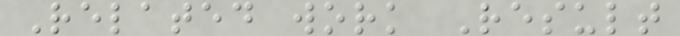Related work Result
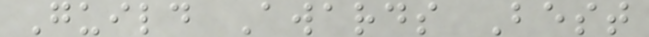Guild Awards Best
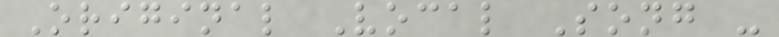Original Vocal Song -
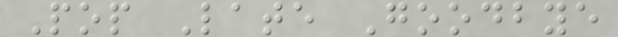Pop Late Goodbye
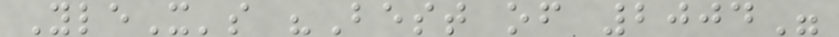YleX's "Best of 2004"
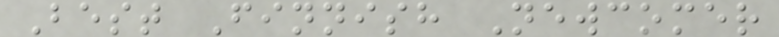Best Finnish Newcomer
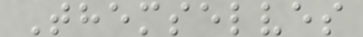Themselves
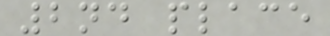2nd place
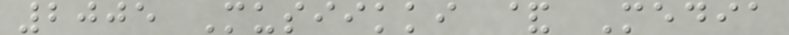2005 Musiikki & Media
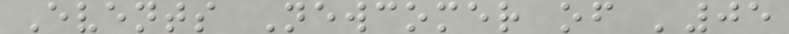Events Newcomer of '05
